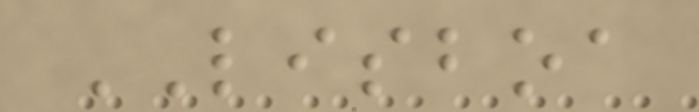LISBOA
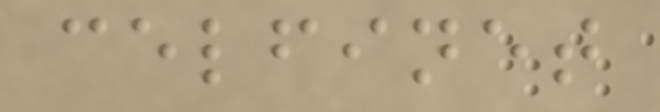celfinet
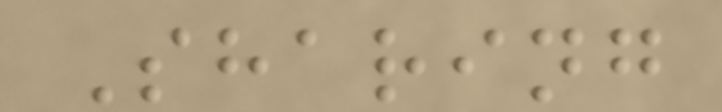Sharing
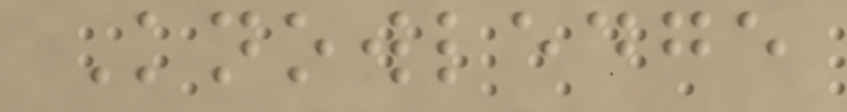Knowledge
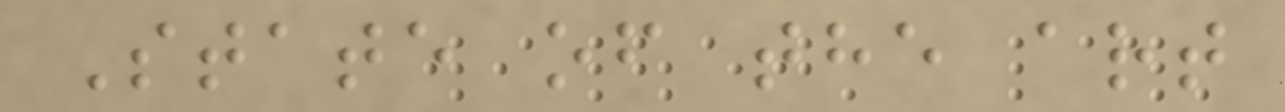State of the art
